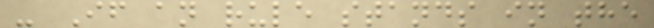- If an rule stands in the
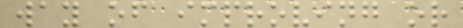way of improving or
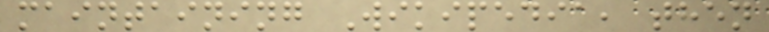maintaining Wikipedia, then
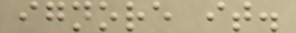ignore it.
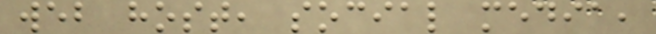web host, social media,
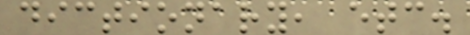dictionary, etc.
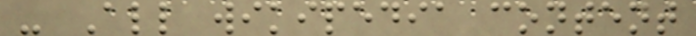- All wikipedia content
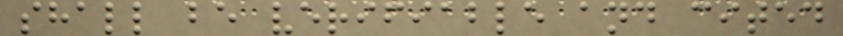shall be verifiable and cited
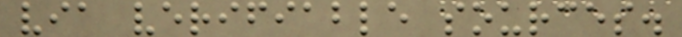via verifiable sources.
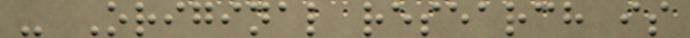- Original research is
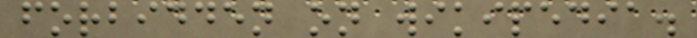forbidden on wikipedia.
